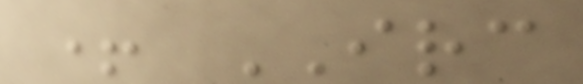+ IRC
